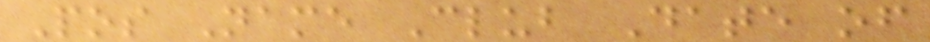Pos Name Club Date of
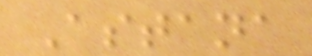Astana
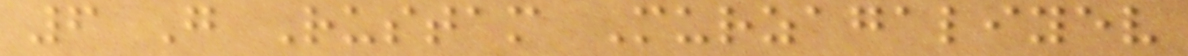6 G Rustam Murzagaliyev
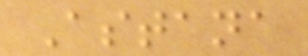Astana
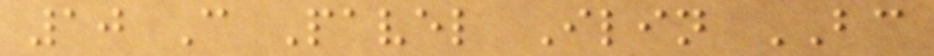10 C Pavel Ilin BC
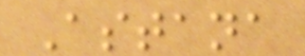Astana
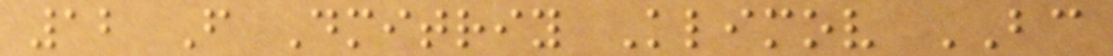12 F Dmitriy Klimov BC
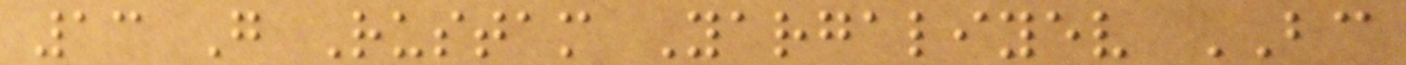13 G Rustam Yargaliyev BC
